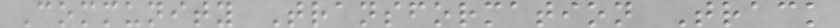Community Transformation Track
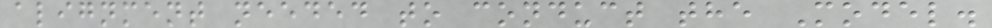alignment needed to conduct the Model.
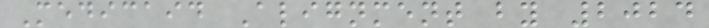Medicaid Alignment by 2024
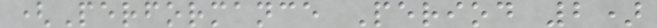(Performance Period 2)
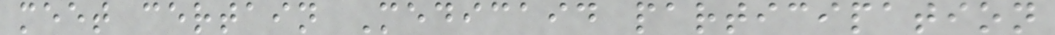meet certain Medicaid participation
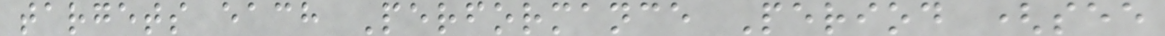targets each Performance Period (see
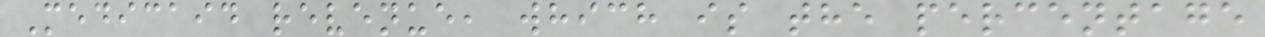Medicaid revenue, which is the percentage
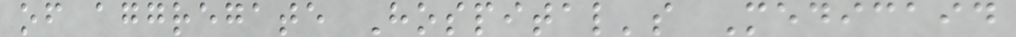of aggregate Hospital's Medicaid
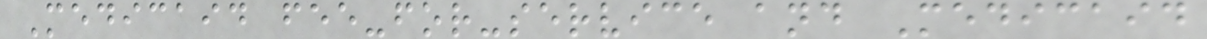Medicaid fee-for-service and Medicaid
